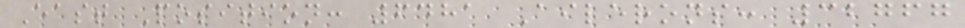East Position: 6481 Ailerons: 32767
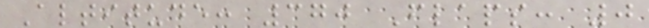Altitude: 370 Flaps: 0
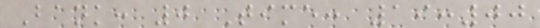Bank: 0 Time: 19:00
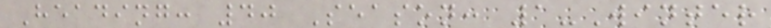Heading: 40 Season: 1-Winter
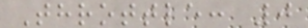Throttle: 0
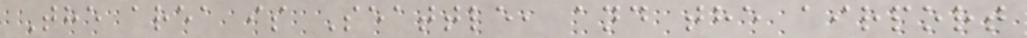The area is Seattle, and the airport
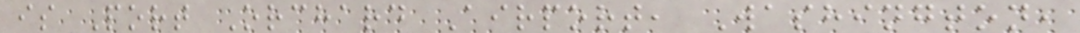is Port Orchard Airport, Washington,
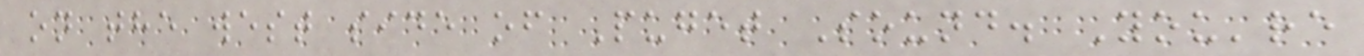on the west side of Puget Sound. You're
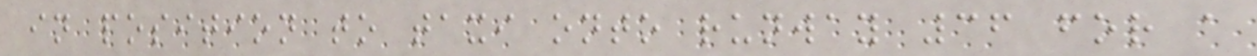in position to taxi onto runway 36 for a
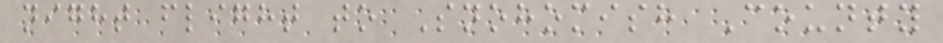night flight to Snohomish County
